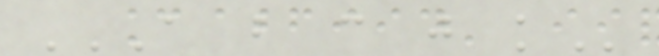A B C J K
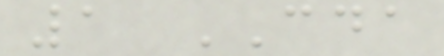1 CDA
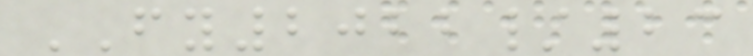FY2022/23
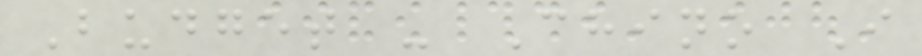Budget - Chino I
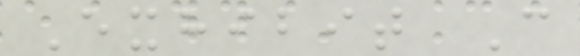Exhibit C
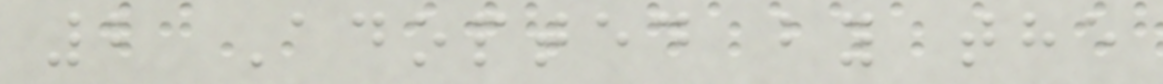2 Adopted by the
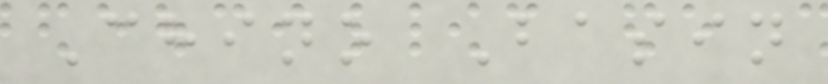Chino Basin
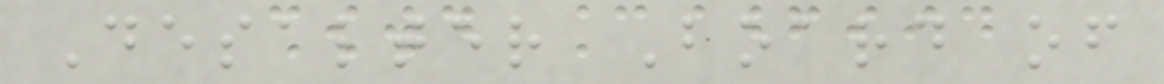Desalter Board of
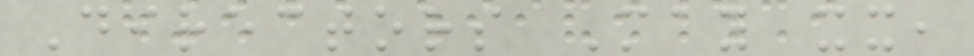Directors May xx,
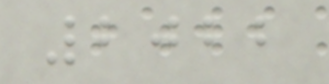2022
